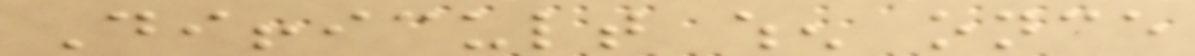Difficult when once
